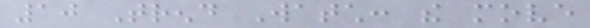10 Trend Watch: the move
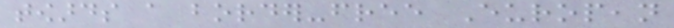towards a border-free European
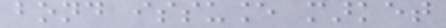bond issuance market
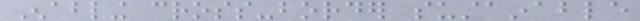Enabling cross-border sustainable
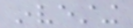investing
